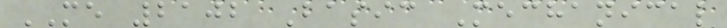ME 2102 Basic Mechanical
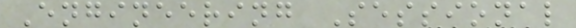Engineering Sessional
